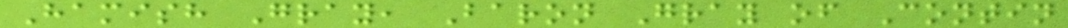Hamish Gray, Baron Gray of Contin
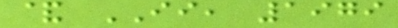& II, 1979
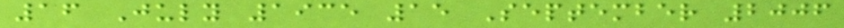16 July 1935 15 September 2006
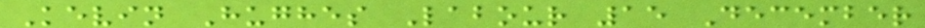Kevin Hughes Labour 15 December
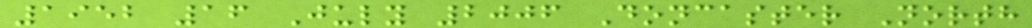1952 16 July 2006 Doncaster North
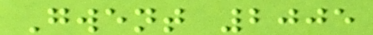Gwent 2005
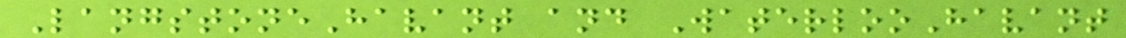LangstoneHavant and WaterlooHavant
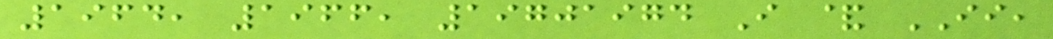1964, 1966, 19701974 I & II,
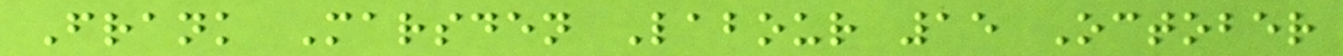Frank Marsden Labour 15 October
